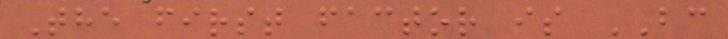The first factor is BC
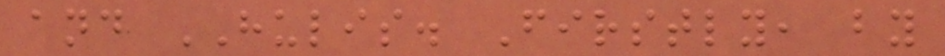and HULIS. Firstly, by
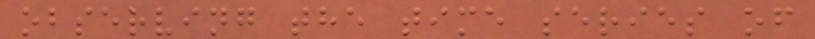observing the time series of
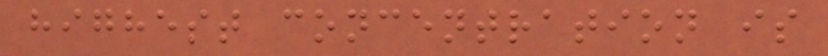highest concentration is
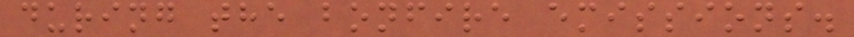during the bonfire emissions.
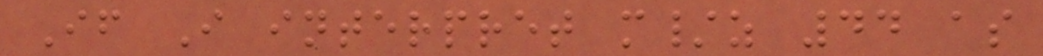If I interpret m/z 44 as
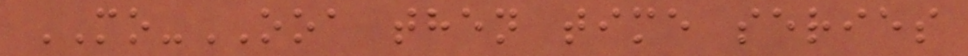MO-OOA then time series
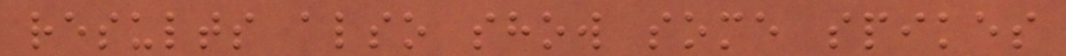results also show some spikes
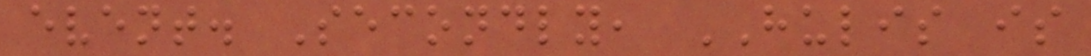event. Secondly, HULIS is
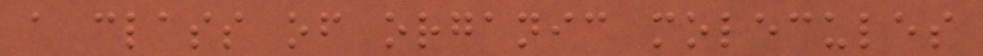a class of organic molecules
